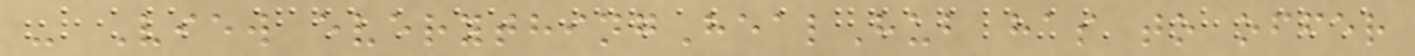- View everythingHealHub has to offer
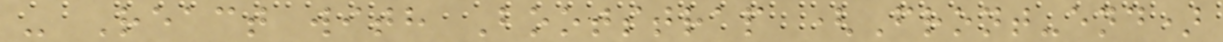- React with Bootstrap (Front-end)
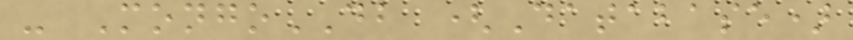- MongoDB (Database)
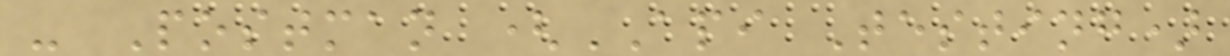- Postman (API Testing)
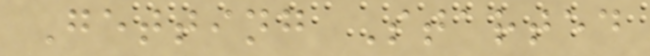Getting Started
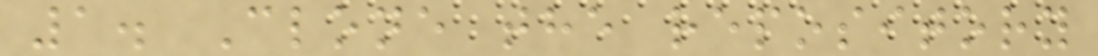1. Clone the repository
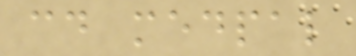cd medpal
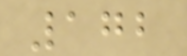172
